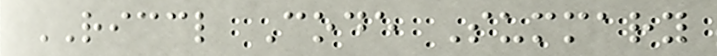RICCL Code Summary
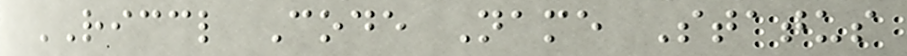RICCL Code Name Status
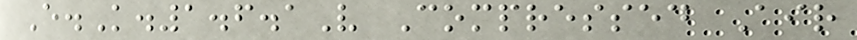E.K.1.6.1V Compressed Air
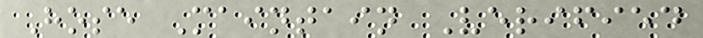Hose Maintain Verified
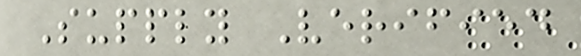Supply Verified
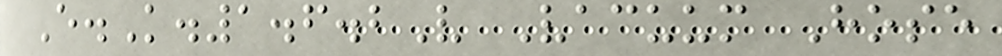E.K.1.6.2V Vacuum Hose
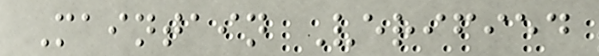Maintain Verified
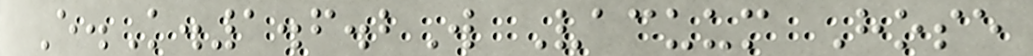E.K.1.6.2W Vacuum Hose
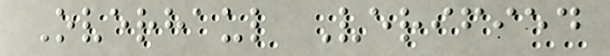Overhaul Verified
